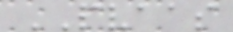PVAAS
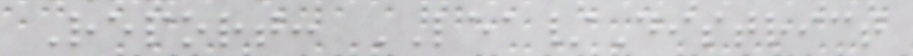Report: LEA/District
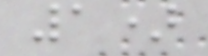1)
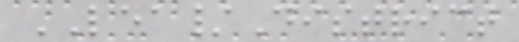LEA/District
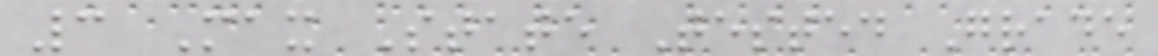3 Max State Tested Grade
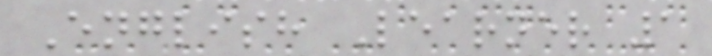English Learner 1
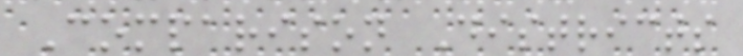Comparison Districts
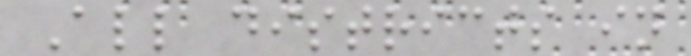All districts in
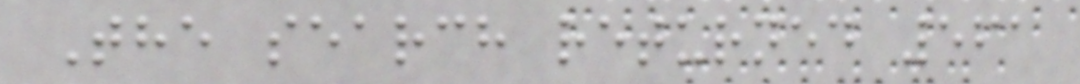The search returned 561
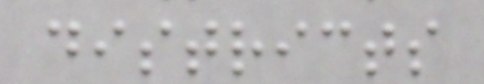districts
